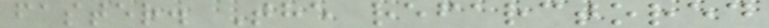faster. The refarctored
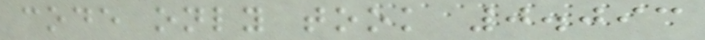code only took 0.093
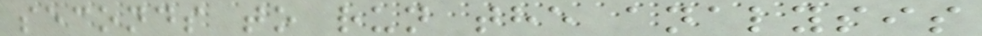seconds to run the analysis
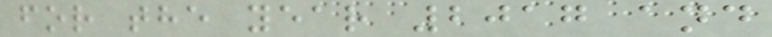for the year 2017 and
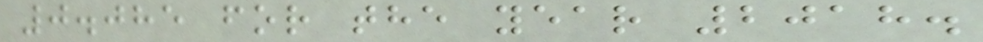0.085 for the year 2018.
